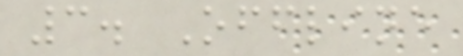3. Offline
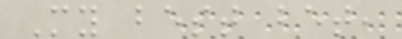My best bet,
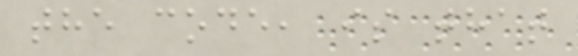the code, is that
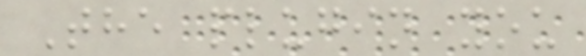The plugin you
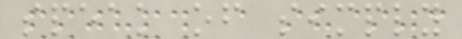speak of simply
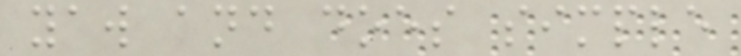yaw and does simple
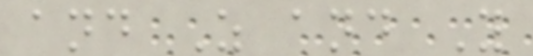and Z and Y
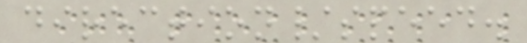direction/speed.
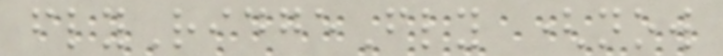flyRidgeFly (now
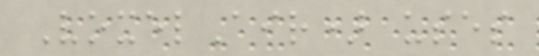VoxelAir) uses
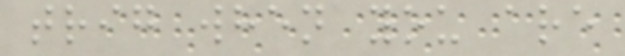trig when you are
